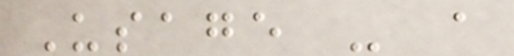Usage - a
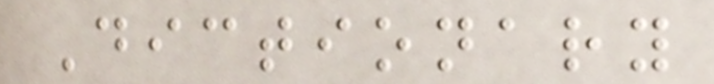Dictionary
